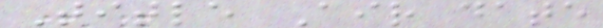Title Air date
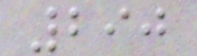290
